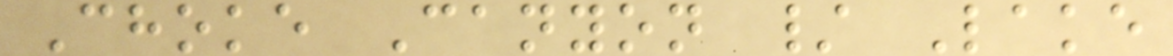Choke Canyon / Lake
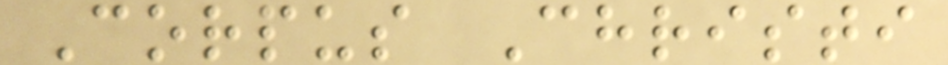Corpus Christi
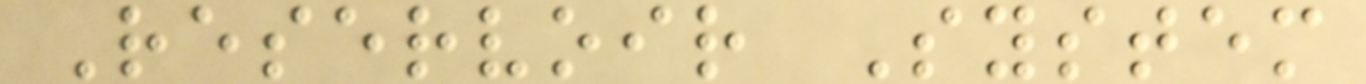Reservoir System
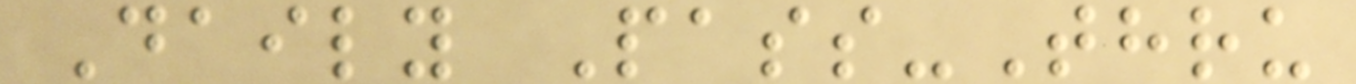Daily Pass-Thru
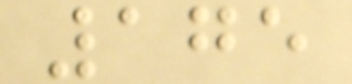175
